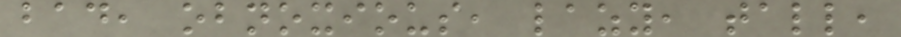bad, obnoxious, lazy, tall,
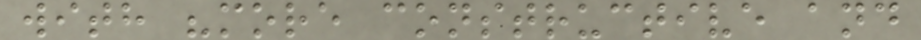with "more constructive and
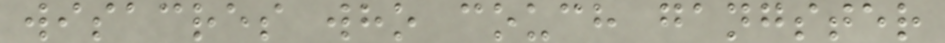wisacres who couch gangster
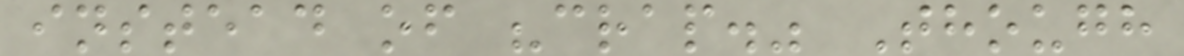instead of "crap." Though
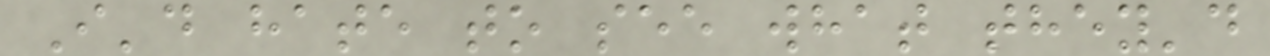I'd hate to see what they'd
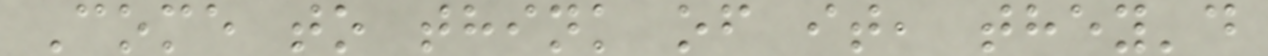Come to think of it, they'd
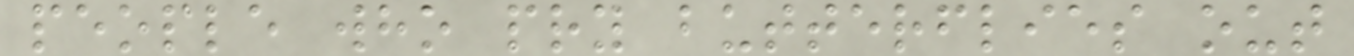people who pry butterflies out
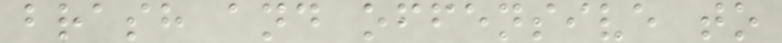brash and offensive to
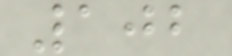102
